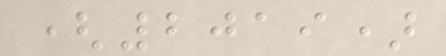(2019)
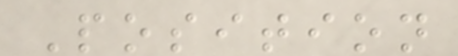Position
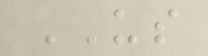US
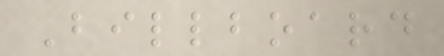Billboard
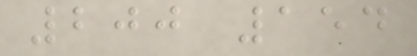200 154
